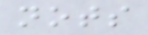nots
